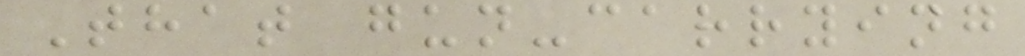That gun-carrying
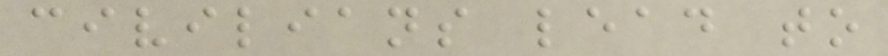civilians lead to
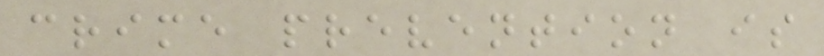crime prevention is
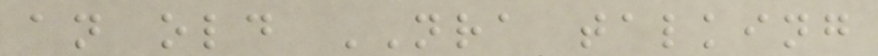an old NRA talking
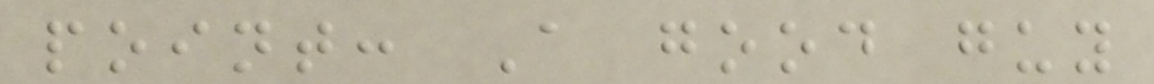point: A good guy
